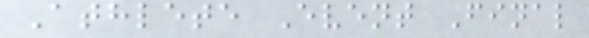Athlete Event Final
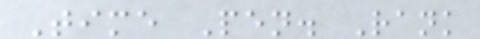Time Pen. Rank
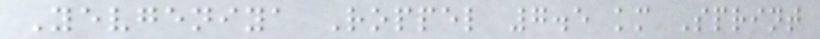Yevgeniya Roppel 7.5 km Sprint
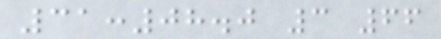31:08.0 3 66
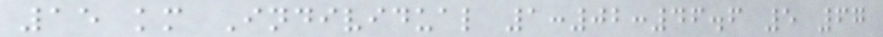15 km Individual 1:02:46.6 5 67
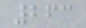263
